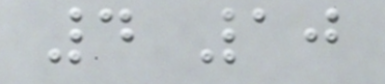4 10
